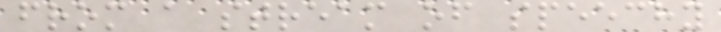from a stream of speechy
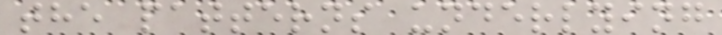the patterns underlying
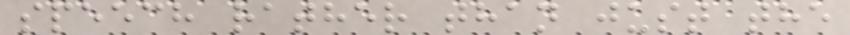speech rather than just the
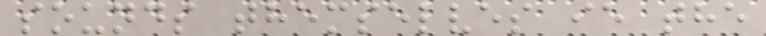sounds themselves ie the
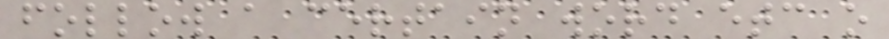follow a certain word etc o
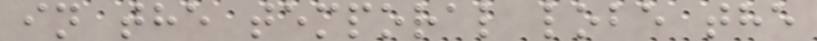in the temporal lobe the
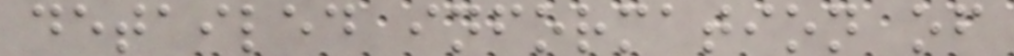detailed information of
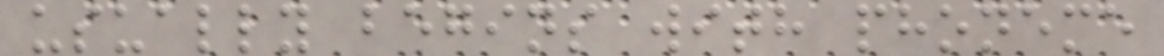usually begins with phoneme
